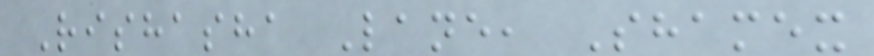Rishasha Lane, Shamex
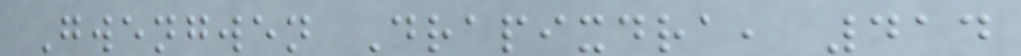Gwengwen Drapixdra, 414
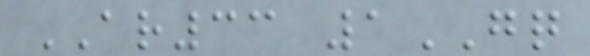AR33 1GQ
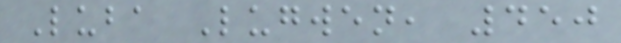Luba Lugwen, 450
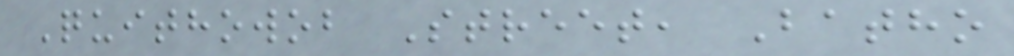Quithowob Street, Batho
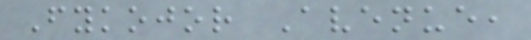Fykojor Avenue,
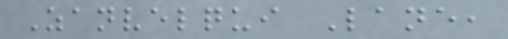Zanvelqui Lane,
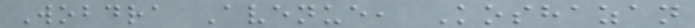Wobdra Avenue, Koshazan
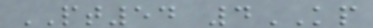PT54 4KP
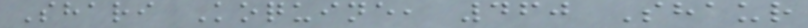Shari Koquine, 460 Shaur
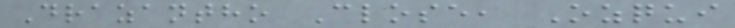Drazantho Close, Ozqui
